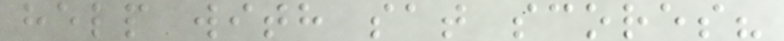help with sat scores?
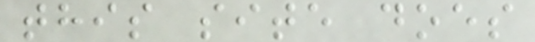this site does
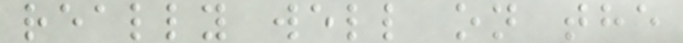really well on the
